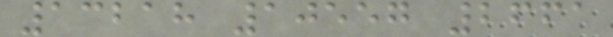13218 10557 2661
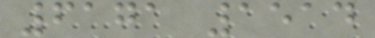6171 1514
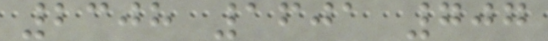2308 1601 707
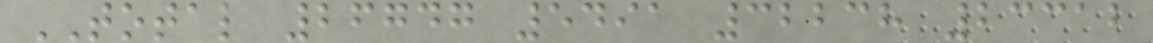TOTAL 26747 5491 32238 23312
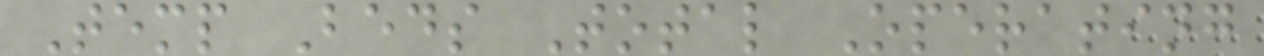Temp Beds Total Operating
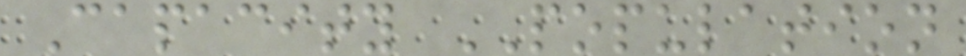Capacity POPULATION
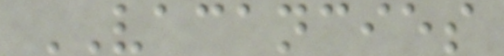VACANCIES
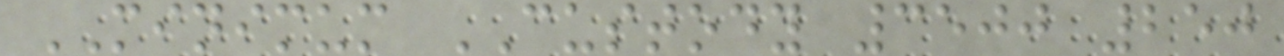MINIMUM CUSTODY 3500 250
